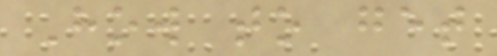How to get
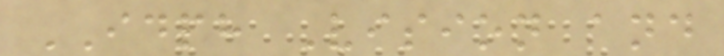IDPH Vision and
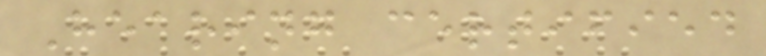Hearing certified
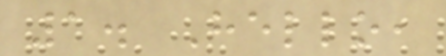1. Hello,
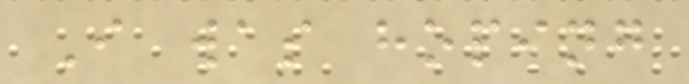I was hoping
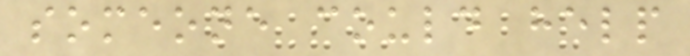someone could help
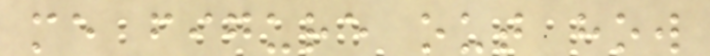me figure out how
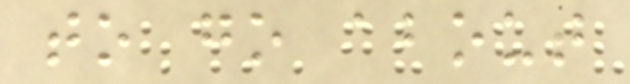to go about
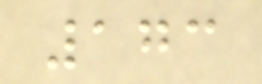173
